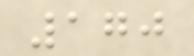170
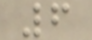6
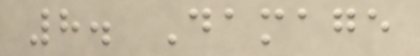8. Damage
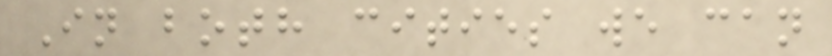In both cities we can
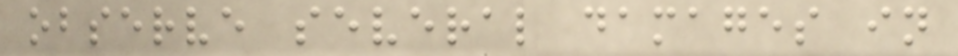observe several damages in
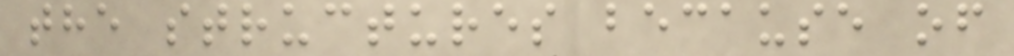the structures because of
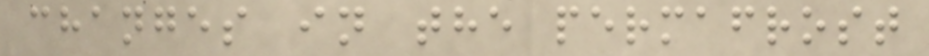changes in the permafrost
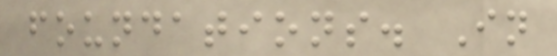foundations. In
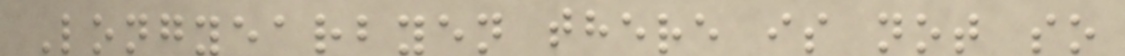Longyearbyen there is not so
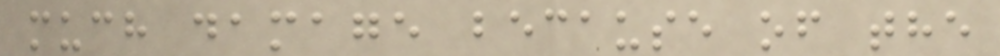much damage because of the
